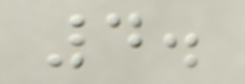4.
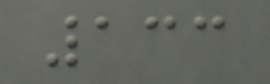133
